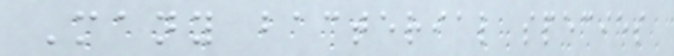Many bacterial species
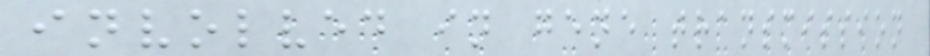involved in gene transmission
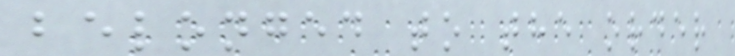belonged to the order
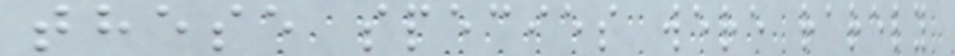these species were rarely
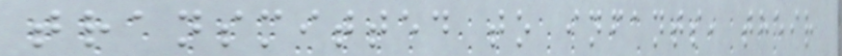transmitted to infants, their
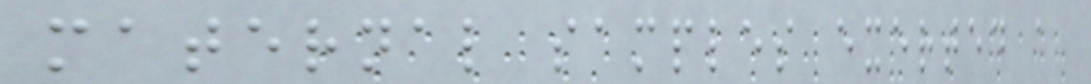maternal samples exerted a
